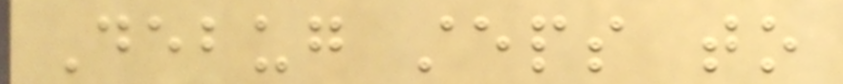Debug steps to
